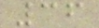36
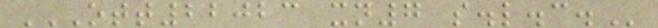OTT22023 XN7 S.L.C.
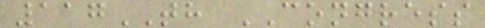117TH CONGRESS
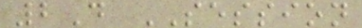2D SESSION
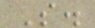S.
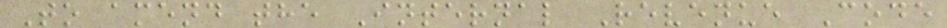To amend the Internal Revenue Code
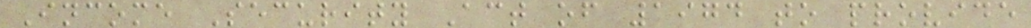Income Security Act of 1974 to provide
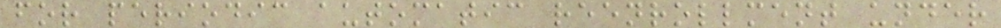for periodic automatic reenrollment under
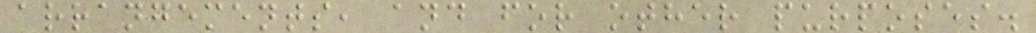arrangements, and for other purposes.
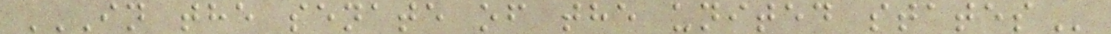IN THE SENATE OF THE UNITED STATES
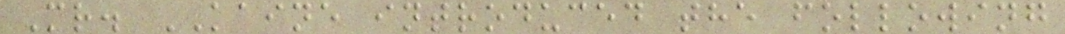Mr. KAINE introduced the following
